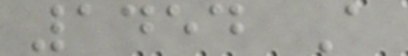1454 A
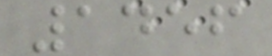1456
